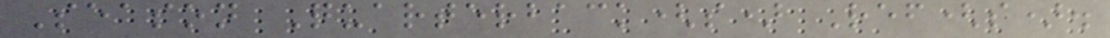Season Quarterback(s) Ref(s).
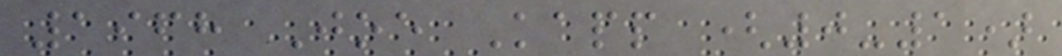1968 Joe Kapp (0-1)
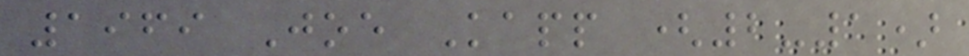1969 Joe Kapp (2-1)
